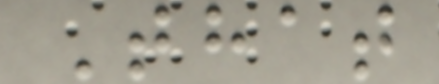That
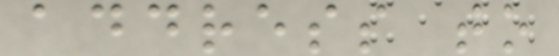address to
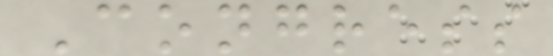Congress
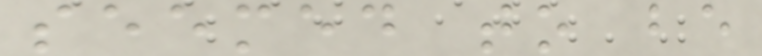seemed to be
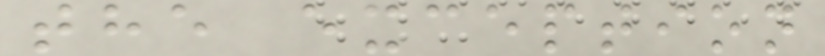the exception
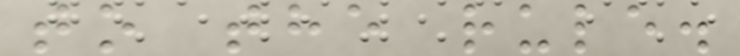to the rule.
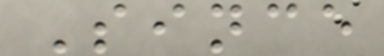Since
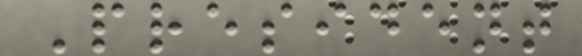President
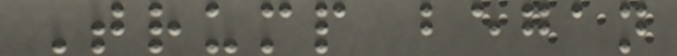Trump began
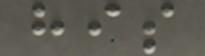his
